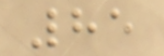85
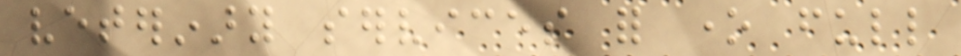veterinary services for one full
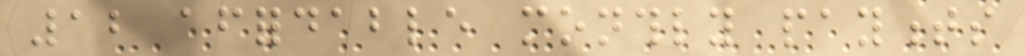12 affordable monthly payments
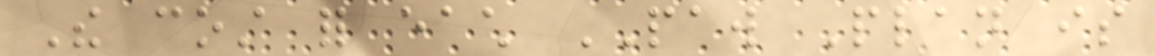The cost for each PAW Plan is
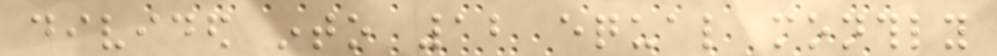divided into 12 equal monthly
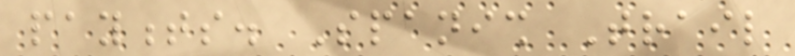payments. Spanish Trail
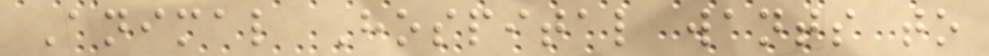Animal Hospital wants to
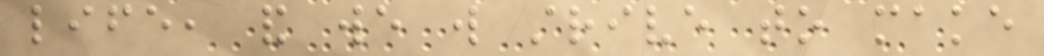life, and we will strive to make
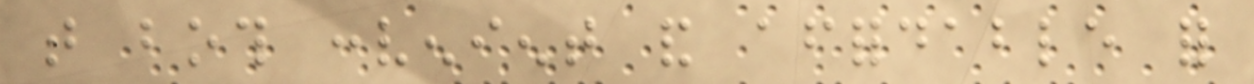that both convenient and affordable for
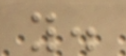you.
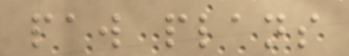paw plans
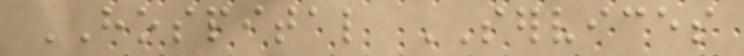HOSPITAL SERVICES
